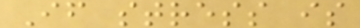If stress is
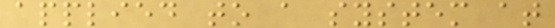applied to a system at
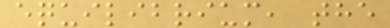equilibrium, the
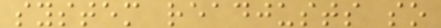system readjusts so
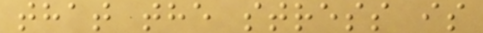that the stress is
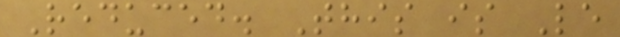Reduced. This is Le
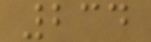234
